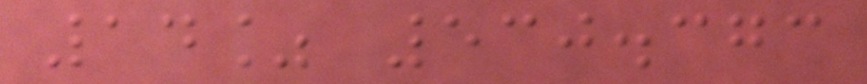14% 530.373
